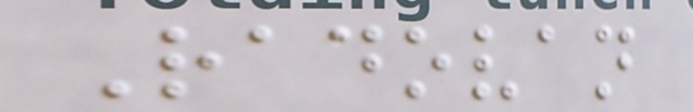Radovan
